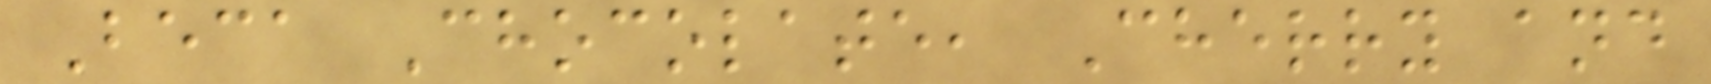Beca Chocolate, Cherry and
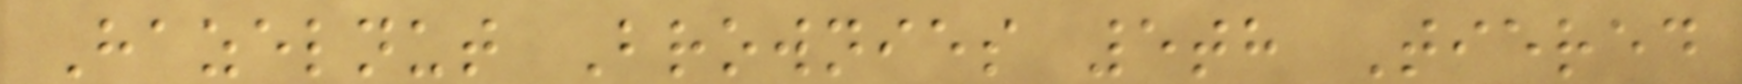Hazelnut Brownies 5th Tiered
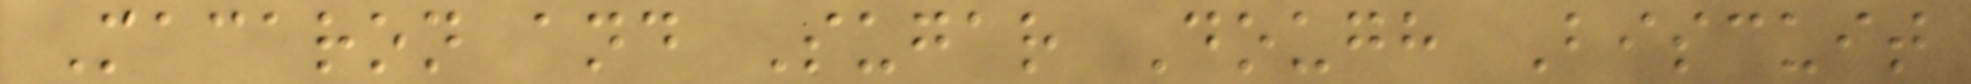Macaron and Sugar Dough Biscuit
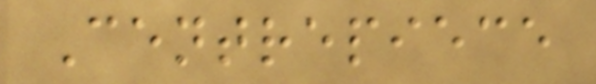Centrepiece
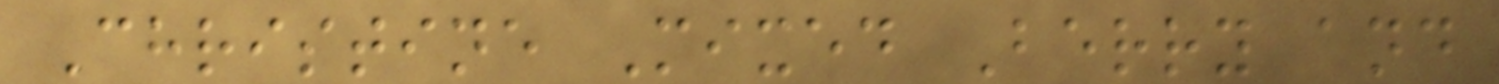Christine Mixed Berry and
